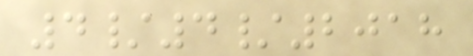4/4/2018
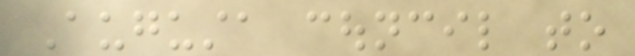Augusta council to
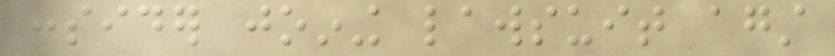consider joining lawsuit against
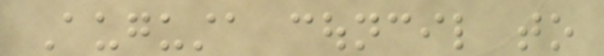Augusta council to
